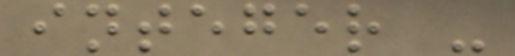integer -
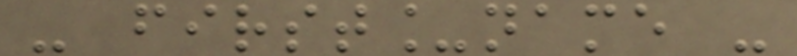- first_name -
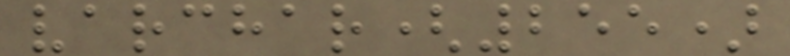varchar(255)
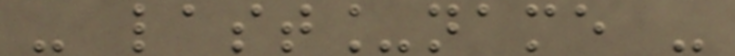- last_name -
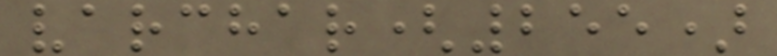varchar(255)
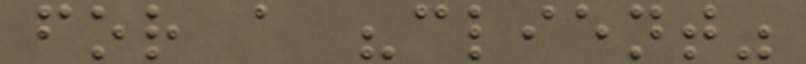for a "client"
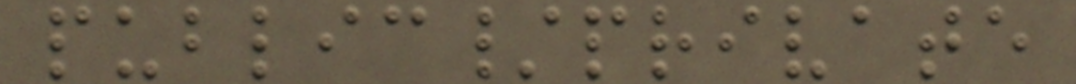public/private
